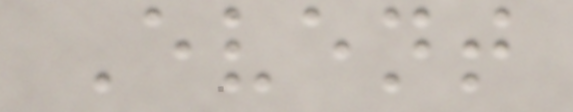Event
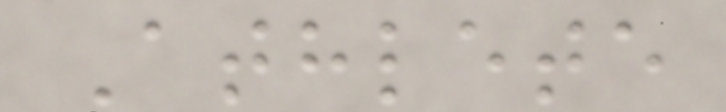Athlete
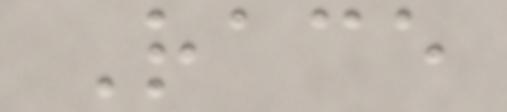Race
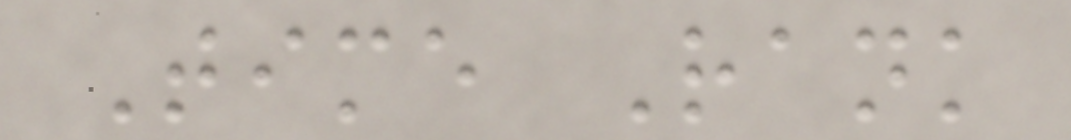Time Rank
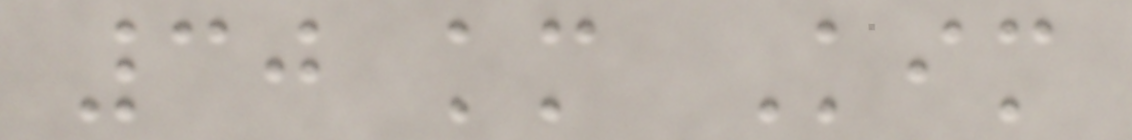30 km Kim
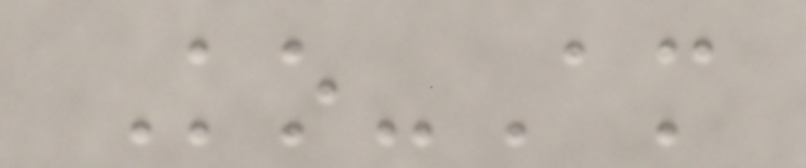Ko-Am
